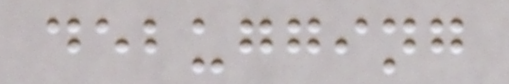debugging
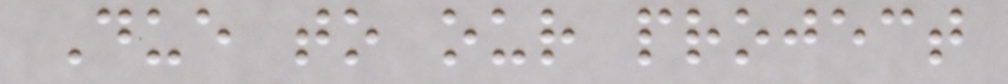Due to our project
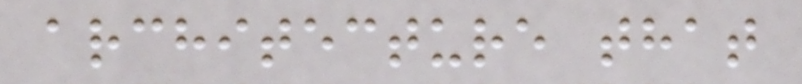architecture that
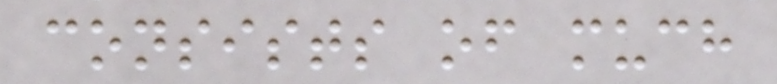consists of much
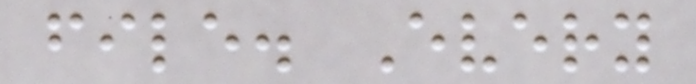file. Every
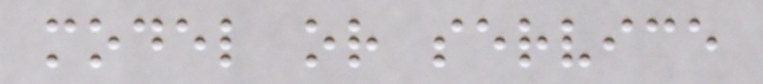model or service
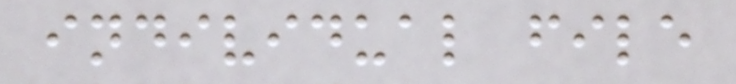individual file
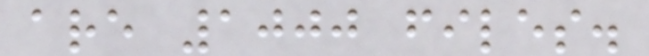are 1000 files.
